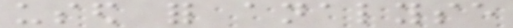used for analyse
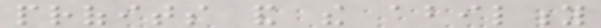profits and the ability
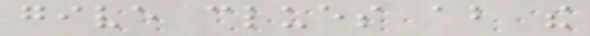give clues about the
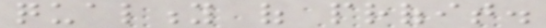quality of profit.
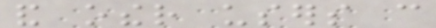and other users can
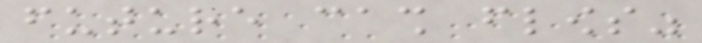future cash flows"
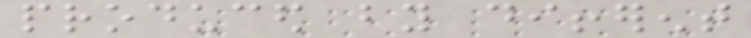produced by different
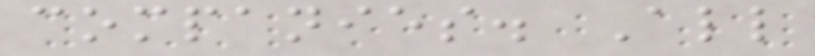companies. All
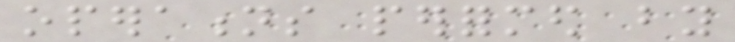operations performed by
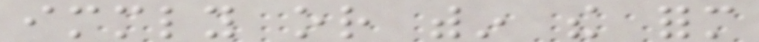immediately or within the form
